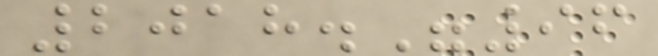2018."96
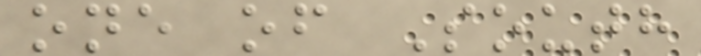one of South
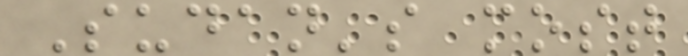Sudan's most
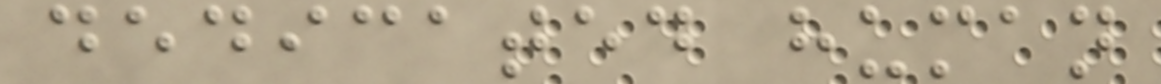dedicated human
